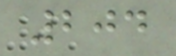204
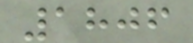1806
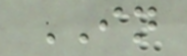IN
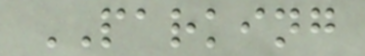PARKING
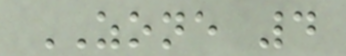ZONE 4
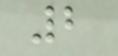2
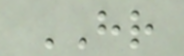HR
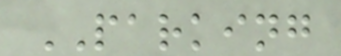PARKING
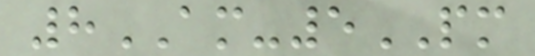8AM-5PM
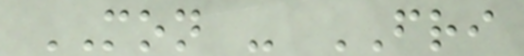MON - FRI
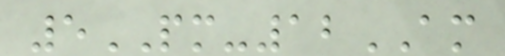5PM-12AM
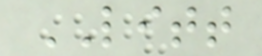LITT
